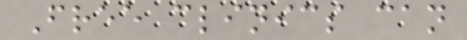Free clinics can
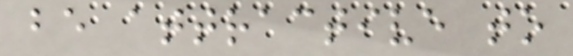be attractive to
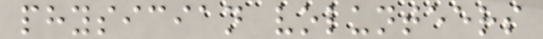physician volunteers
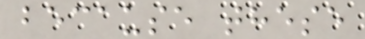because these
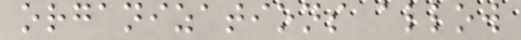organizations allow
